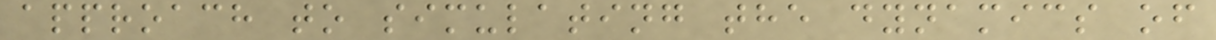approach to simulating the dynamics of
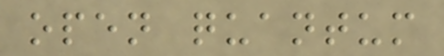open quantum
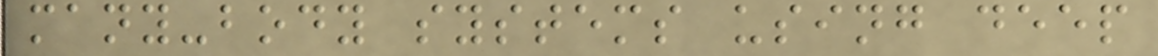many-body systems using deep
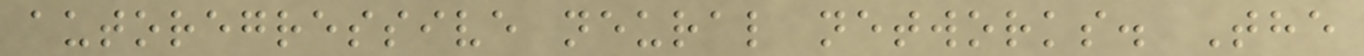autoregressive neural networks. The
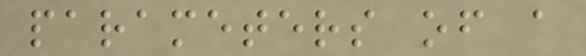parameters of a
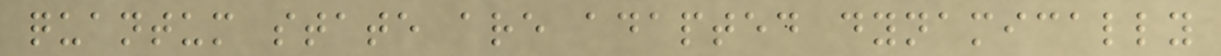quantum state are adapted dynamically
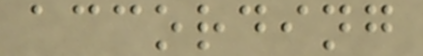according
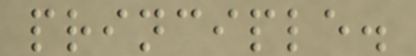principle.
